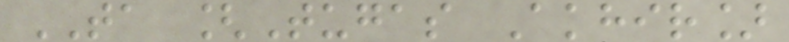TA [Tugas Akhir]
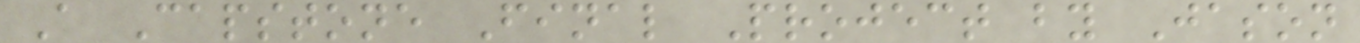A Capstone Final Project by Jason
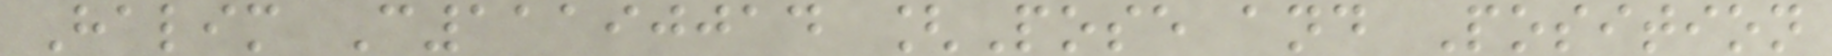Halim C11190014 [Pose and Position
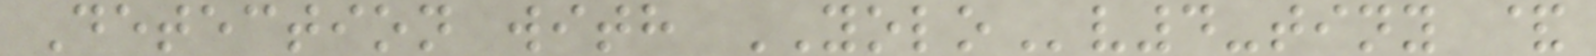Detection with YOLOv4-tiny &
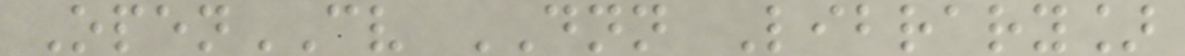OpenCV DNN Library]
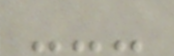---
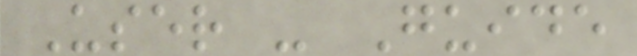User - Guide
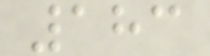183
